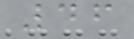46
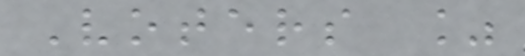Voters %
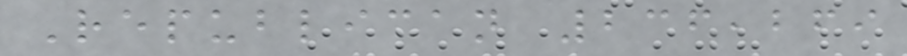Republican 236,269
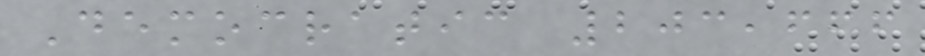Democratic 203,666
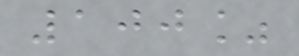100%
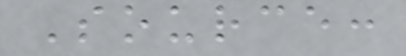Source:
